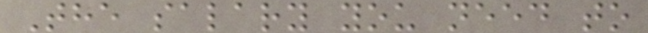The salary you need to
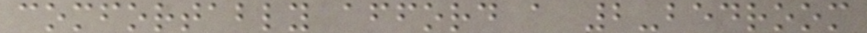comfortably afford a 2-bedroom
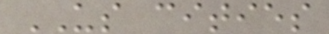US cities
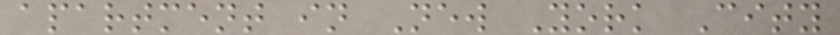apartment in New York City
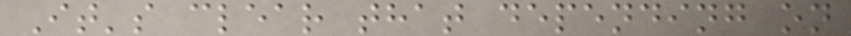It's clear that depending on
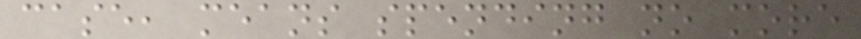case, means spending no more
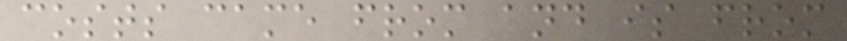costs came from and is from
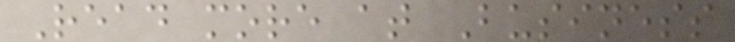Read more at Business
